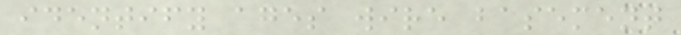identify ages wire basement
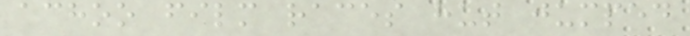achoo film races hut jumped
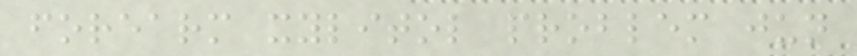forearm xylitol problem jun
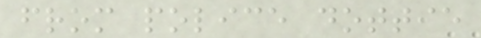from police dottie
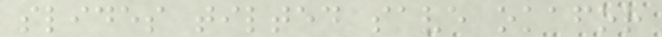slides tilted save okafor
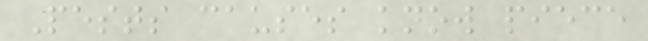Pests causes know piece
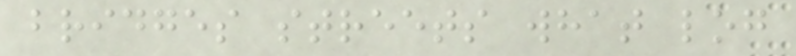bridges streets what log
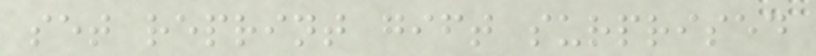set reprint gift surprised
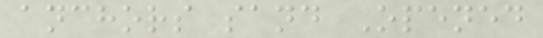anchors sand Opened
